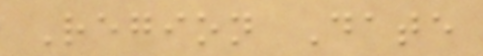Region Date
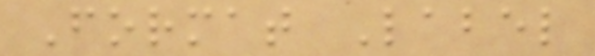Format Label
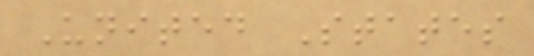United States
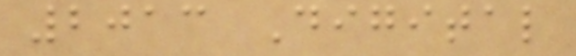2013 Digital
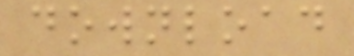download
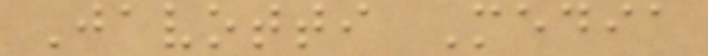Javotti Media
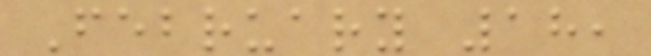February 18,
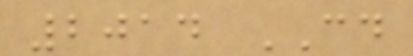2014 CD
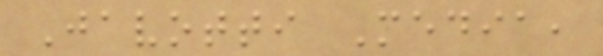Javotti Media,
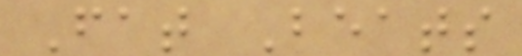Fat Beats
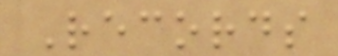Records
